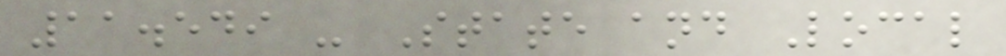11.549 - State and Local
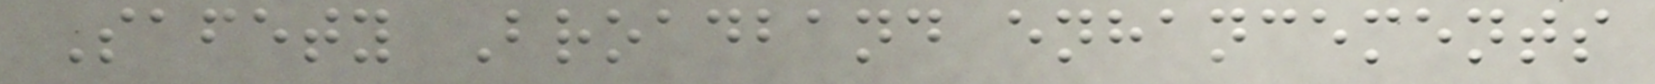Safety Broadband enhancements
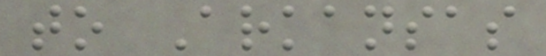to Arkansas
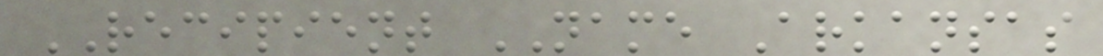RECIPIENT NAME Arkansas
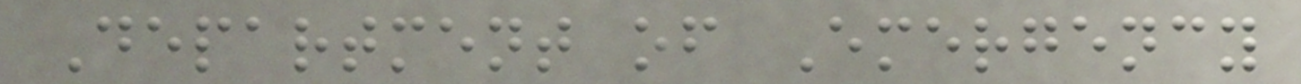Department of Emergency
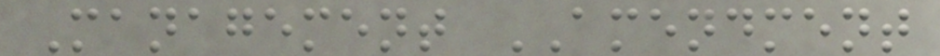Management AMENDMENT
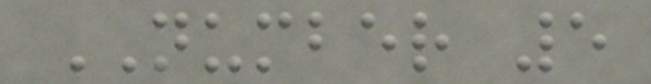NUMBER 5
